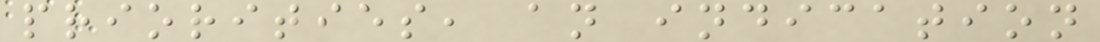priorities, an indication
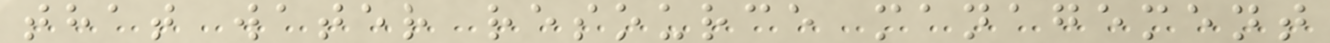that water resource management
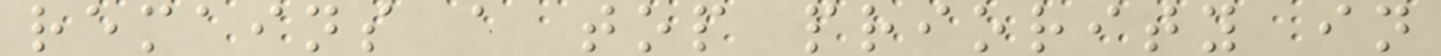remains a top priority in
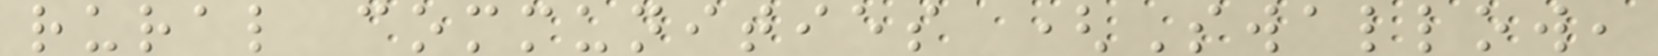rural communities (Swallow,
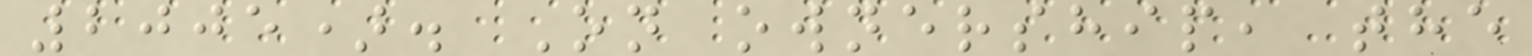2005). On ownership, the
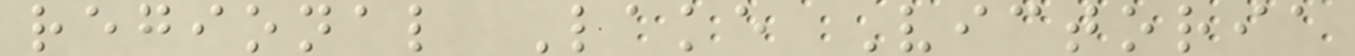regional Lake Victoria
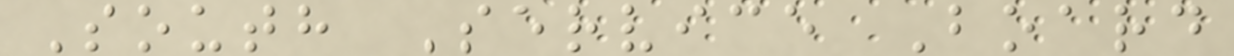South Service Board
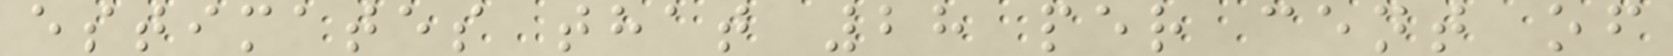estimates that 28 per cent of
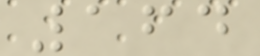164
